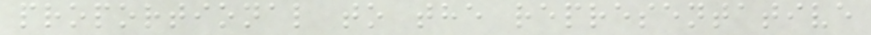proportional to the representative
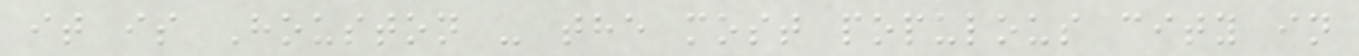it is Houston - the most populous city in
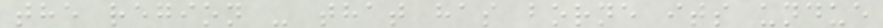the region - that has borne its undue
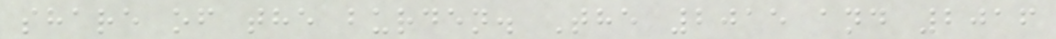share of the burden. The 2015 and 2016
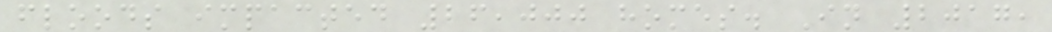floods impacted 26,000 homes. In 2017,
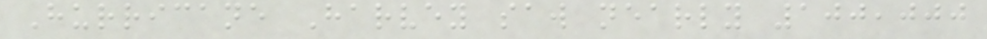Hurricane Harvey saw nearly 100,000
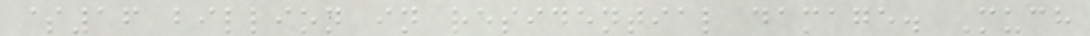$16 billion in residential damage. Much
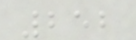252
